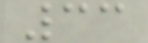33
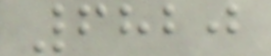6820
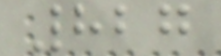827
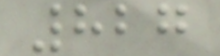827
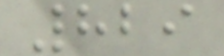829
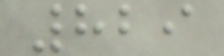829
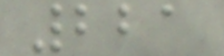221
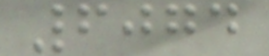6074
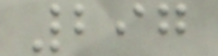297
